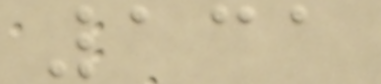131
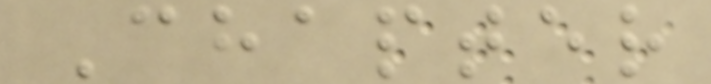Chapter
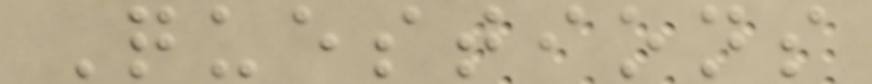Questions
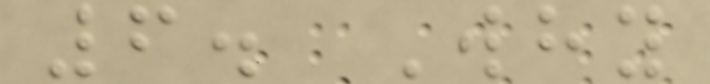6. Why
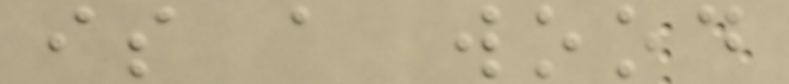is a wood
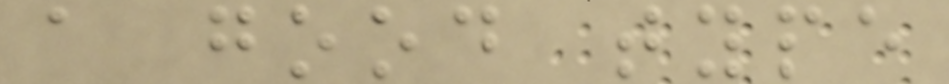a good type
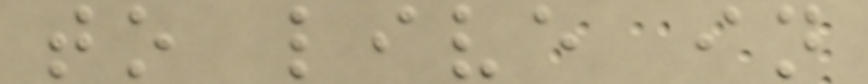to live in
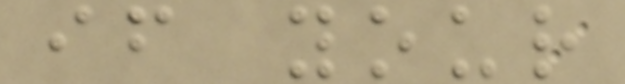if your
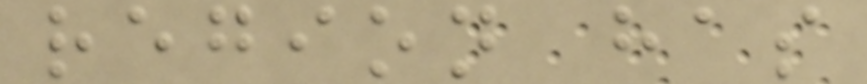region has
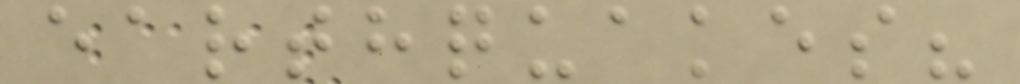earthquakes?
